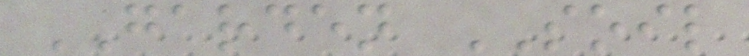GARDEN SOIL
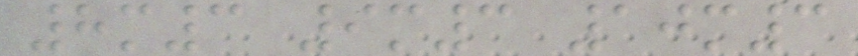8m3 9m3 10m3
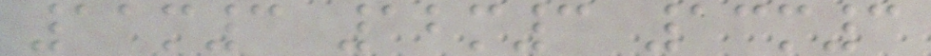11m3 12m3 13m3
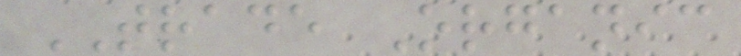TRADE Organic
